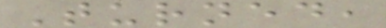Turned,
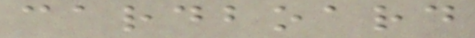cardboard
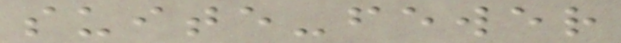suite-fewer
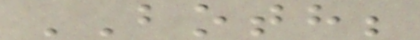BOTH;
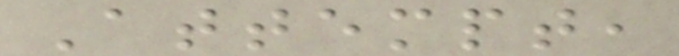Attempt,
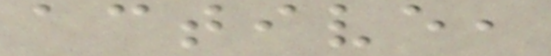active,
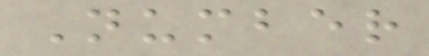Number
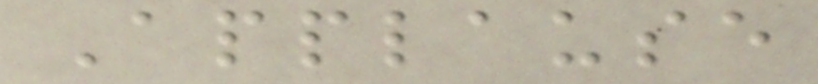Applause
